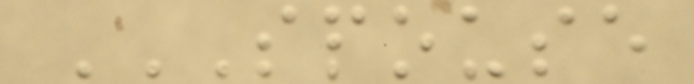SPOUSE
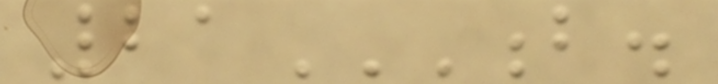21B.
